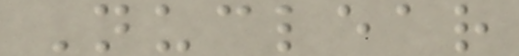Nuclear
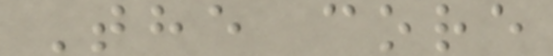The core
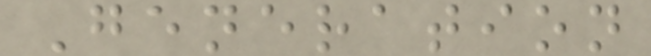Generation
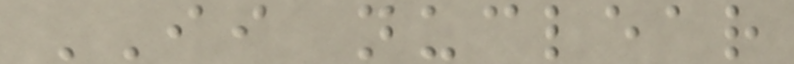II nuclear
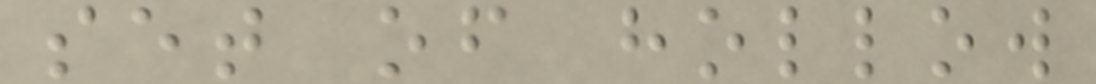set of hollow
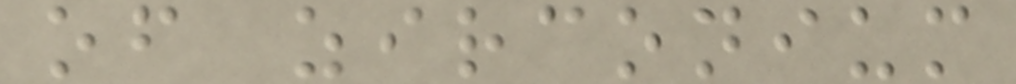of zirconium
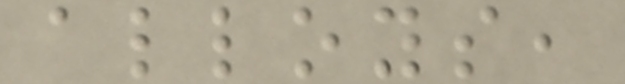alloys,
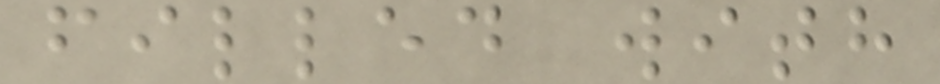filled with
